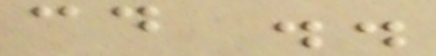cd ..
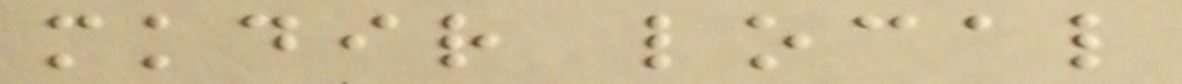mkdir local
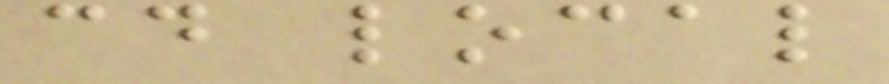cd local
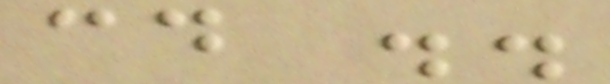cd ..
